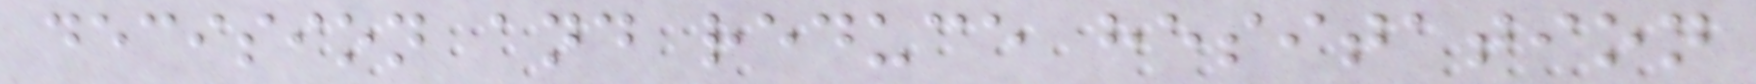decision and reduce hesitation
